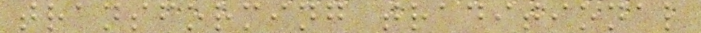transforming traditional
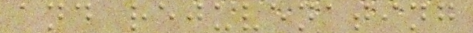and rejuvenating
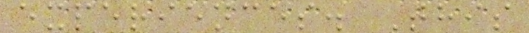experiences. This
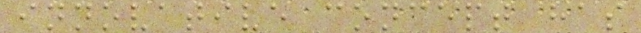innovative concept has
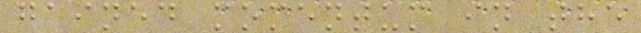gained momentum in the
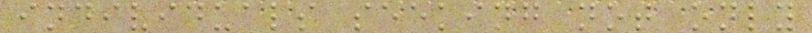individuals seeking not only
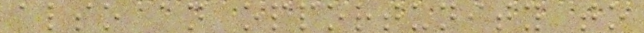also an opportunity to
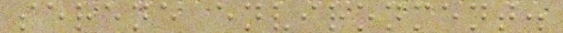serene environment.
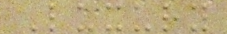Luxury
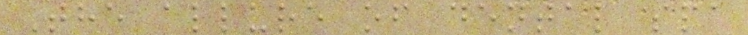The allure of dental spa
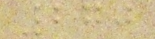270
